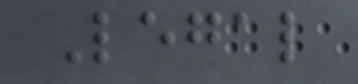Legal
